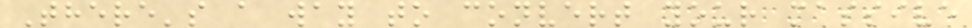There's a way to convert your massive
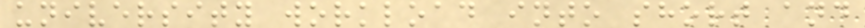university workload into short and
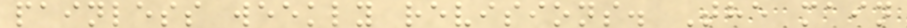painless weekly revisions. The main
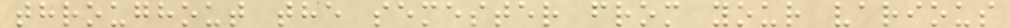throughout the semester from your various
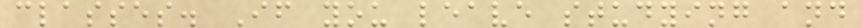classes. If you leave studying and
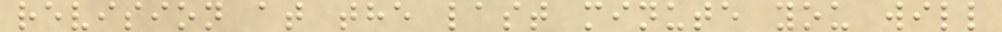revision at the last minute you will
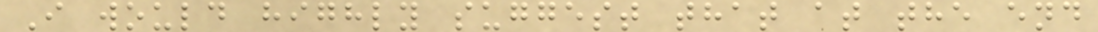I would highly suggest that at the end
